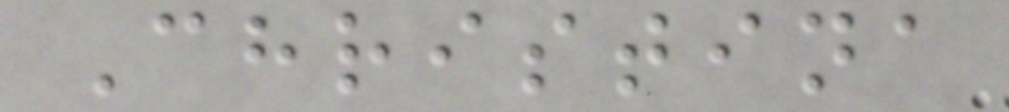Christina
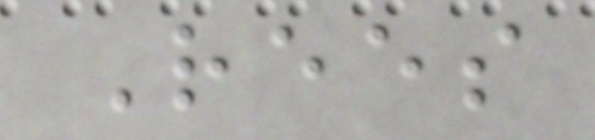Rees
